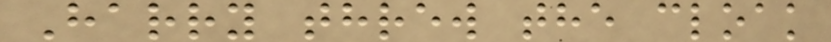Harry threw the cloak
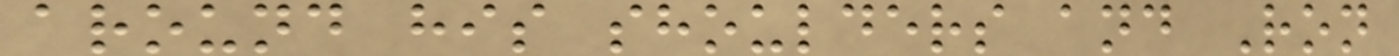around his shoulders and Ron
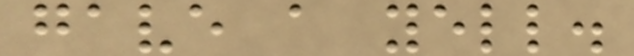gave a yell.
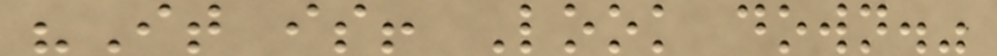"It is! Look down."
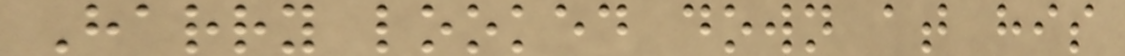Harry looked down at his
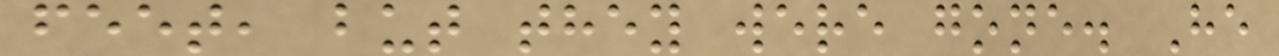feet, but they were gone. He
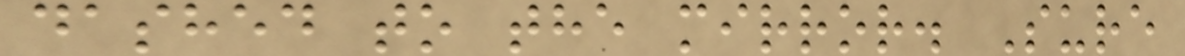dashed to the mirror. Sure
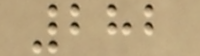282
